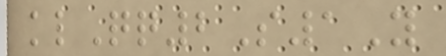klQq2S1Y
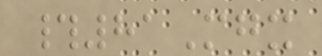#81Mgx
